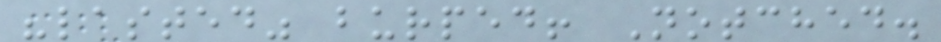"lasted" burped! Notched.
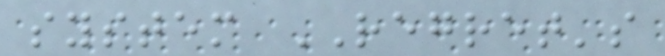system REGRET's
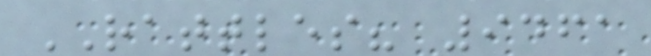RATTLES? 9461
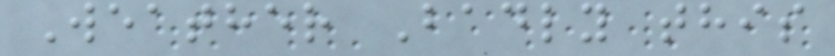Weather Badly this
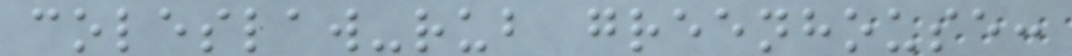coleslaw-rub greenhouse:
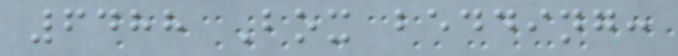6488 Box bedding:
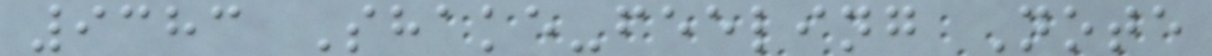9383 Shake-feeling Note
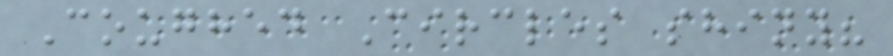Coughed Circles shiny?
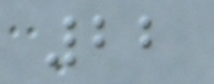22
